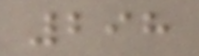298
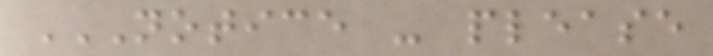NOTICE - PLEASE
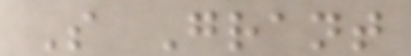S Grant
